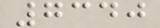7340
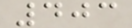403
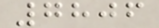7806
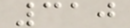310
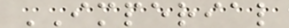IMPERIAL
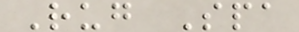Rug Spa
